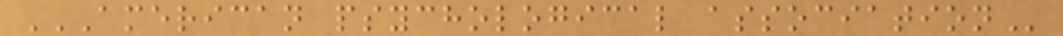AMERICAN PSYCHOLOGICAL ASSOCIATION
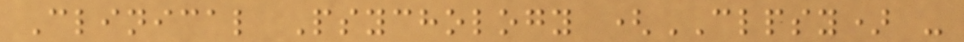Clinical Psychology (CLPSY) -
